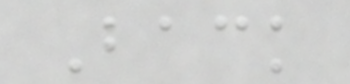Back
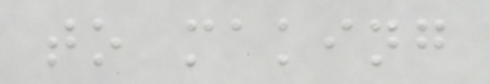to making
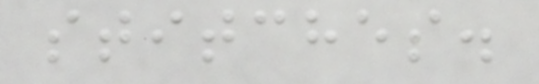stitches.
